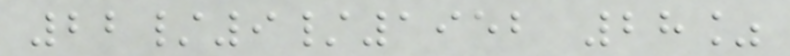22/9/1952 28%
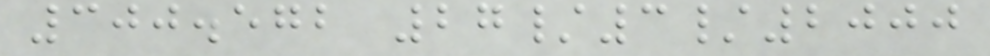300.572 27/3/2000
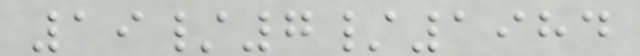19/7/1984
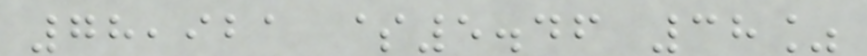78,921 $5.46 38%
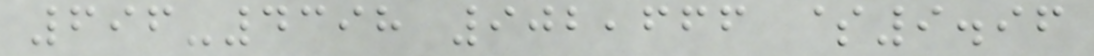696-4398 902,666 $9.96
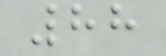88
